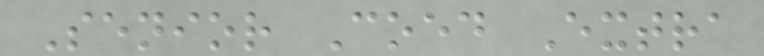Senior Coed Extra
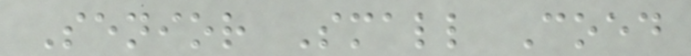Senior Small Coed
